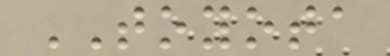TOYOTA
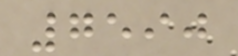7590
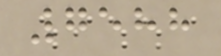7588
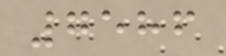7586
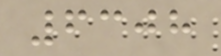6308
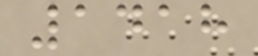1418
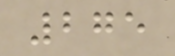275
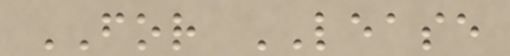FOR LEASE
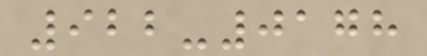922-0178
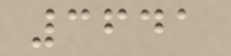3641
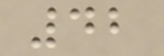42
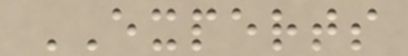EXPERTS
